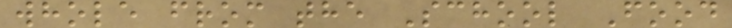whole from the School Food
